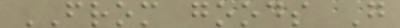FROM goods G
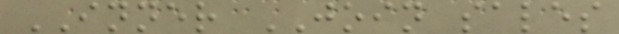INNER JOIN sales
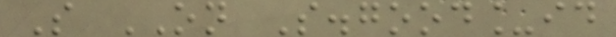S ON S.good_id
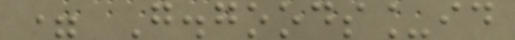= G.goods_id
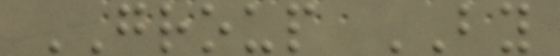GROUP BY
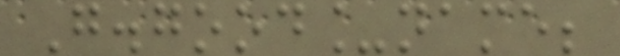G.good_name;
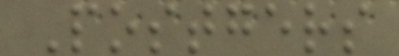Postgers
